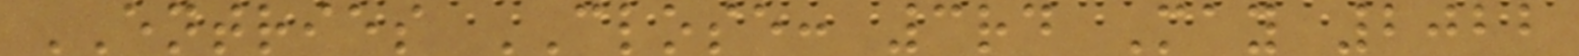ENTRIES CLOSE: 3rd May 2022
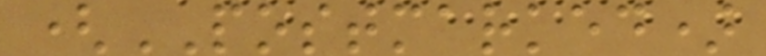(POSTMARKED)
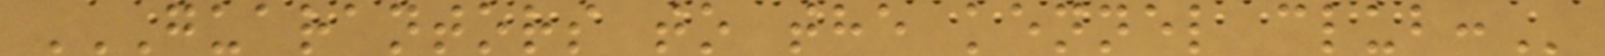GUARANTORS TO THE KENNEL CLUB:
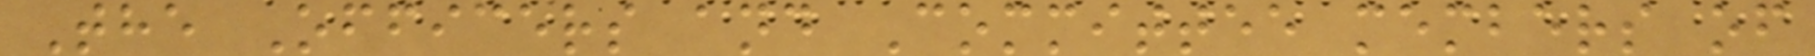The Officers and Committee members of
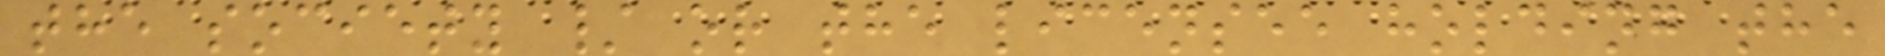the society / or the licensee holding the
